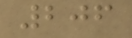206
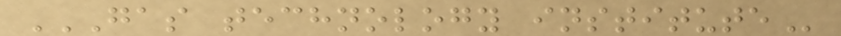GAS TECHNOLOGY INSTITUTE
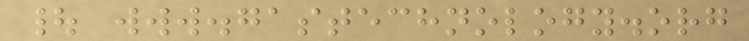| www.gastechnology.org
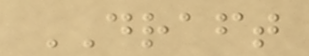DRAFT
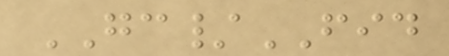GC/FID
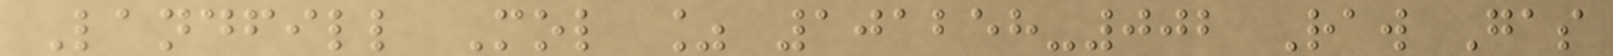Landfill Mol % 101258-002 Raw Gas
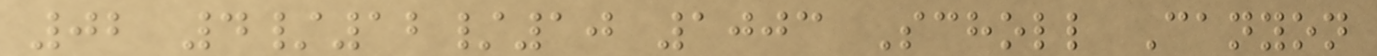02 4/12/10 1003 Scholl Canyon
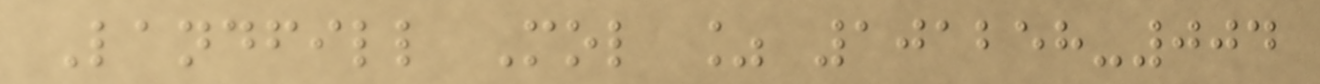Landfill Mol % 101258-004
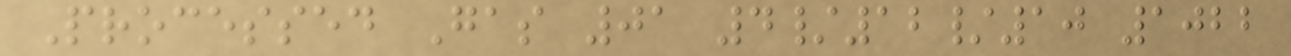Processed Gas 01 4/12/10 1022
